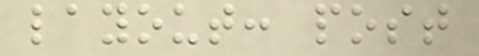layout: post
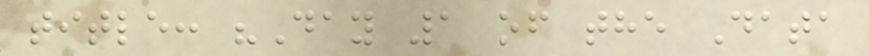title: "Day 1 of the Data
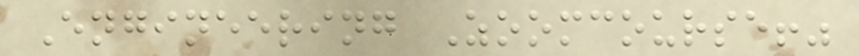Engineering Zoomcourse!"
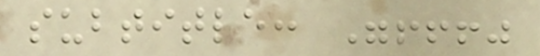subtitle: "!!!"
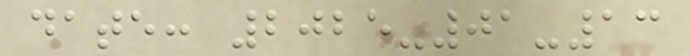date: 2025-01-13
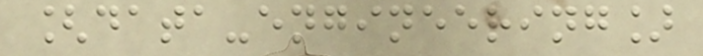[data-engineering]
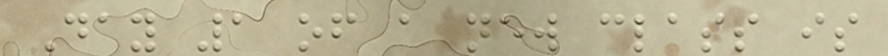Day 1 of a new class is
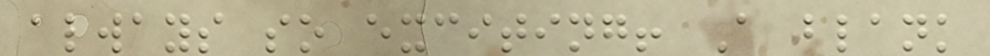always so exciting! A blank
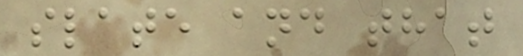slate and that
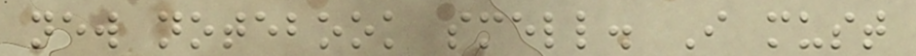new notebook smell. I must
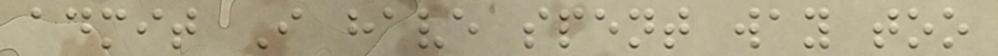admit I have spent way too
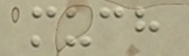much
